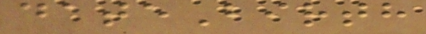dateBirth
